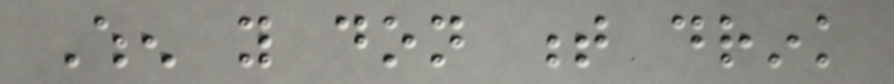When you don t drink
